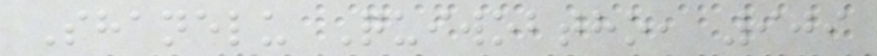Shanelu Quiwobtho, 909
